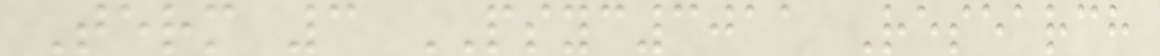Term 3 PSYC3011 Research
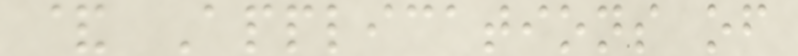& Applications of
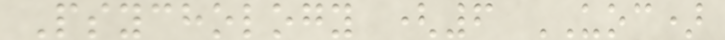Psychology (6 UOC)
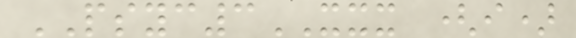PSYC3XXX (i)
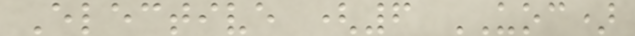Elective (6 UOC)
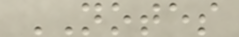NOTES
